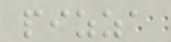pizza
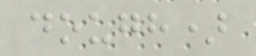dough)
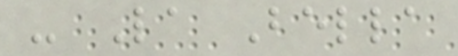- La Bella
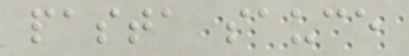pasta sauce
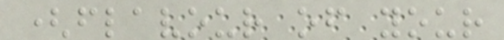(flavour of your
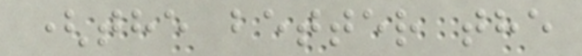(the better the
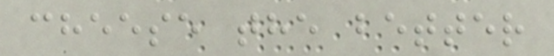cheese the better
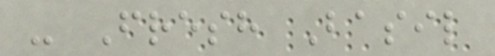- Fresh Basil
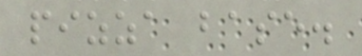pizza base.
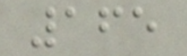165
